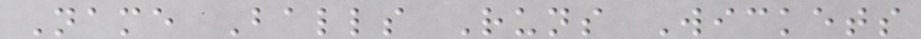Name Balls Runs Wickets
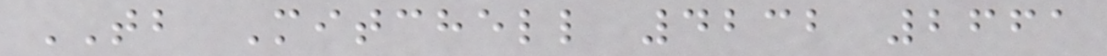TB Mitchell 4232 2661
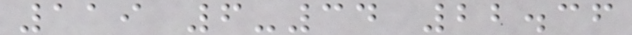119 6-34 22.36
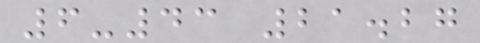6-43 21.27
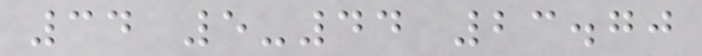34 5-44 23.70
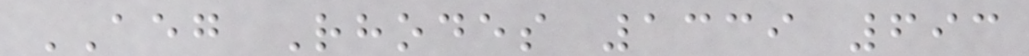AEG Rhodes 1339 693
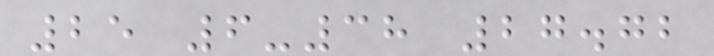25 6-38 27.72
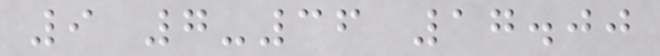9 7-36 17.00
